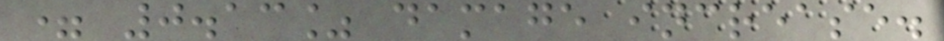= 0.13% damage increase.
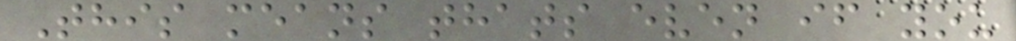This means thats even if you
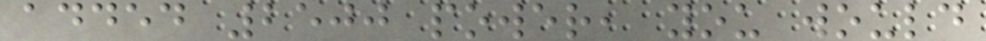added 2500 power, you would
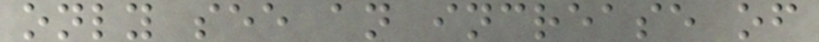only see an increase of
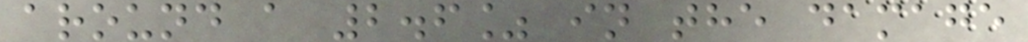around a 2.6% in the damage
